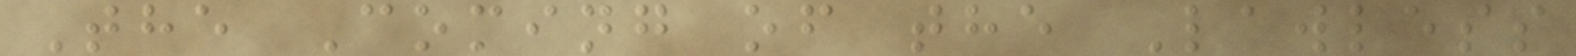The Coming of the Lawless
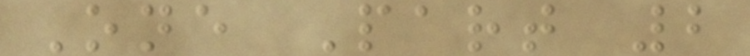One Part 2
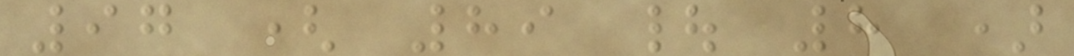97 ( 89 | 8 )
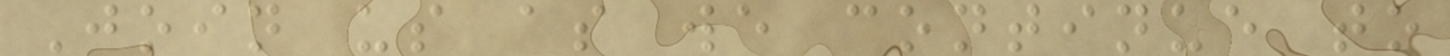Join us as we continue to
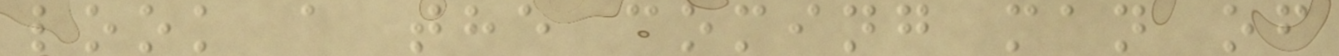look a the coming man of
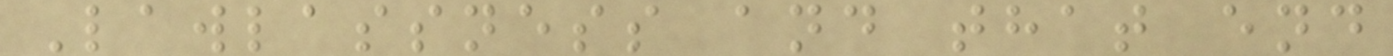Lawlassness and that end
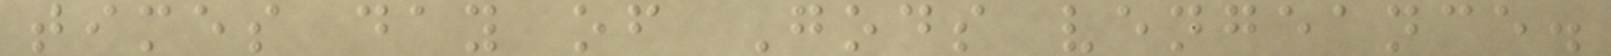times day of Gods vengeance.
